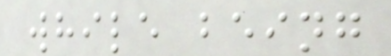while being
